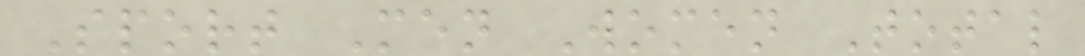Sport Men Women Total
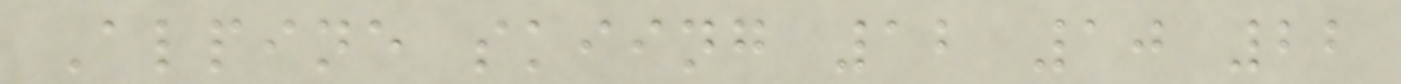Alpine skiing 12 10 22
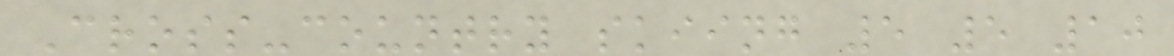Cross-country skiing 5 5 10
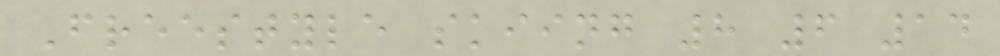Freestyle skiing 8 6 14
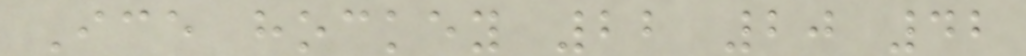Ice hockey 22 20 42
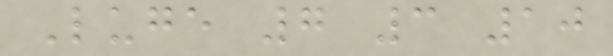Luge 7 3 10
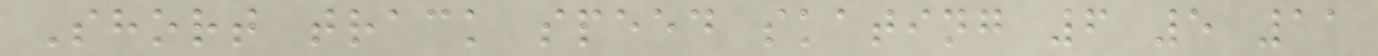Short track speed skating 6 5 11
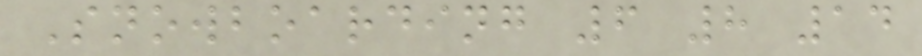Snowboarding 6 8 14
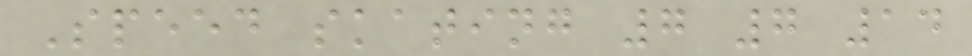Speed skating 7 7 14
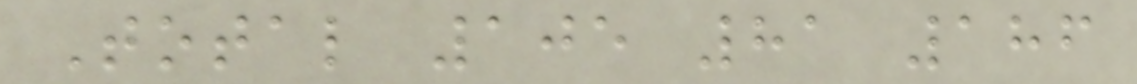Total 105 81 186
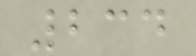234
